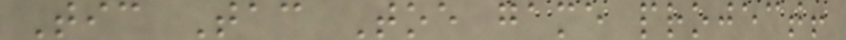Tic Tac Toe game project!
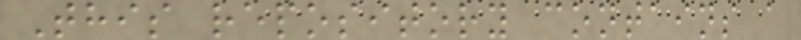This repository contains a
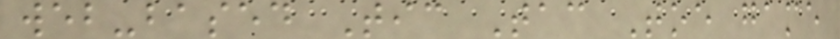web-based Tic Tac Toe game
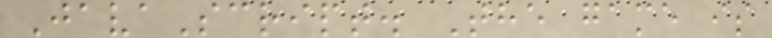JavaScript. The game is
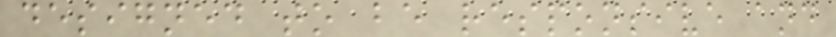designed to be responsive and
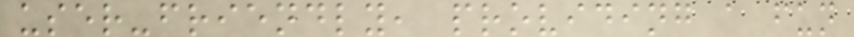user-friendly, providing a fun
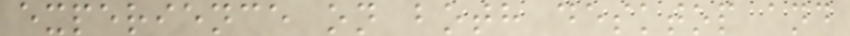experience on both desktop and
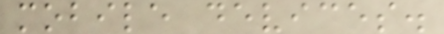mobile devices.
